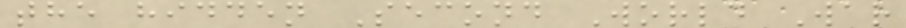the hidden Second World War
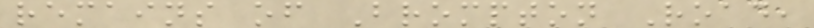remains of Brompton Road,
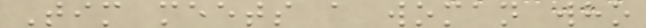Tim meets a woman who
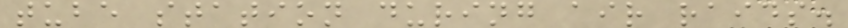tube station during air raids.
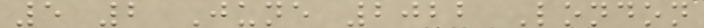5 2 June 2022 London
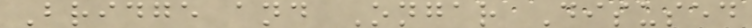Bridge and Ongar Disused
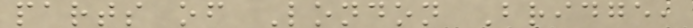parts of London Bridge,
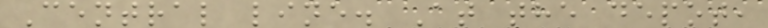Central line. At the depot,
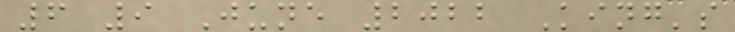6 9 June 2022 King's
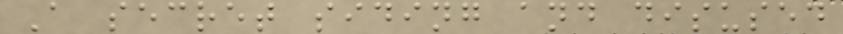A secret siding and disused
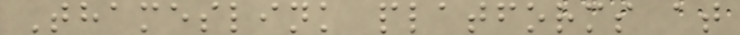Thameslink platforms at
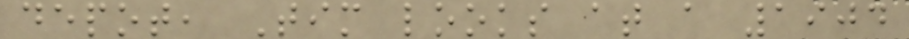depot, Tim looks at a 1904
